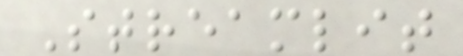Streamlit
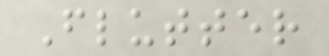Flutter
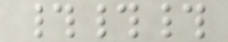###
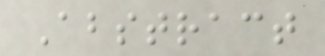Abstract
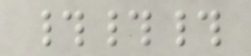###
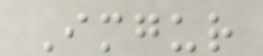Imgur
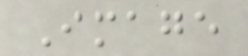Image
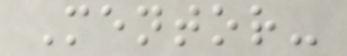Mentor-
